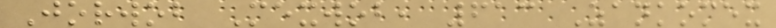Jorwob Mexwob, 613 Zankomex
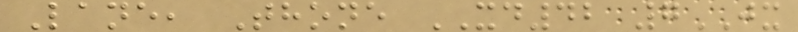Lane, Thone XD42 7JX
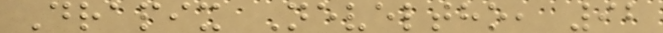Drapix Neveltho, 92
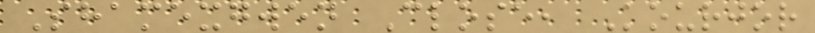Shamexgwen Close, Kourjor
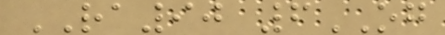RA90 6OG
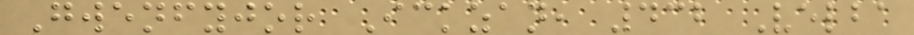Gwenfyjor Ickzan, 432 Velba
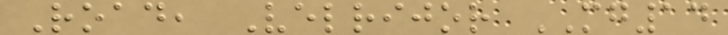Road, Velrijor MG14
